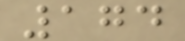174
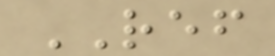REF
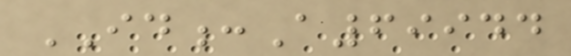ID:A69944
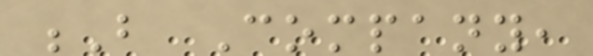B Company,
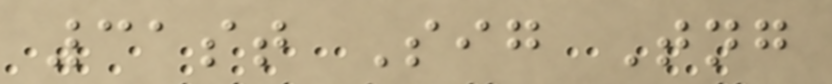31st Sig Tng
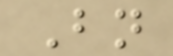Bn
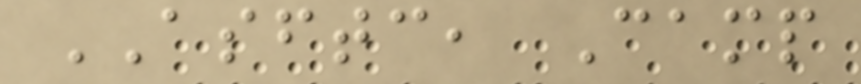ASFTC, Camp
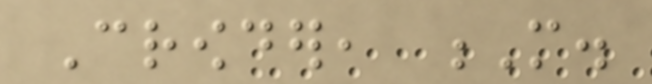Crowder, M.
